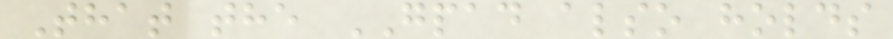That the GPAD also holds
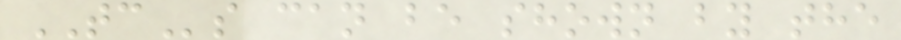TCs can be shown by the
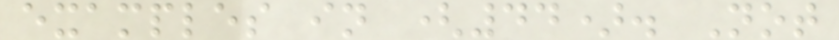examples in (44). Not
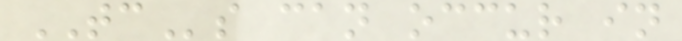TCs can occur in
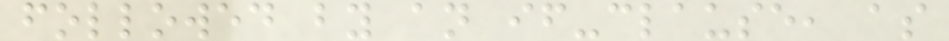followed by an if-clause, as
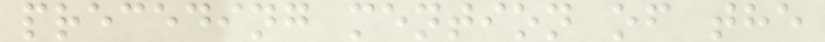preceding mention of the
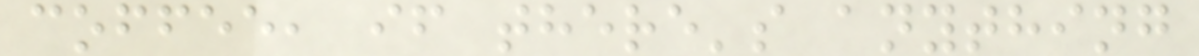coffee, if there's anything
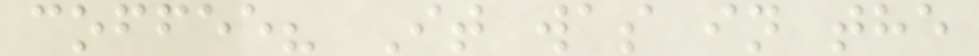coffee? It was in the
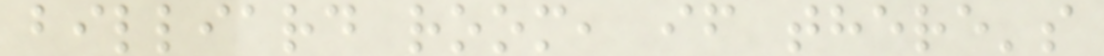billiard room, if there's
